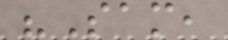"Sam,
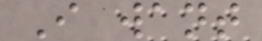I want
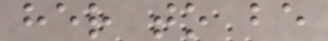her to be
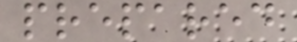prepared
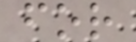for
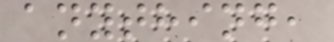anything,
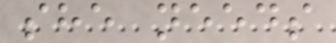she needs
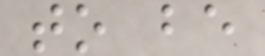to be
